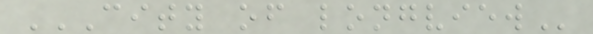CITY OF LONGVIEW
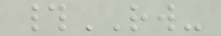#RW-
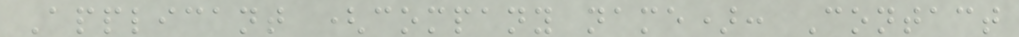Applicant (company name): Contact
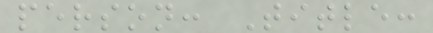person: Title:
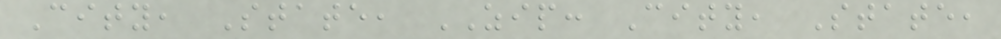City, State, ZIP: City, State,
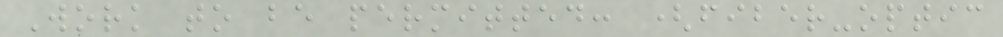Work to be permitted: (fiber-optic
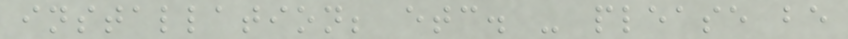installation; etc. - please be
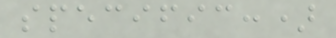specific:)
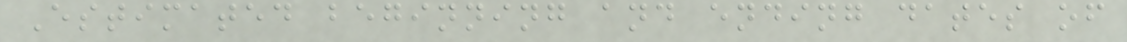Estimated beginning and ending dates of
